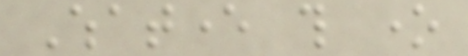Whatever this one
